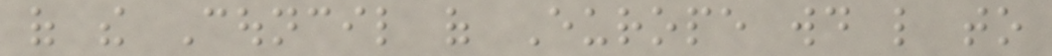of the Council of Europe would like to
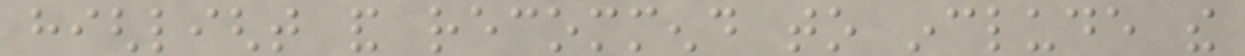highlight and recommend to include the
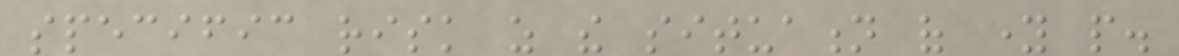specific risk as the situation of young people.
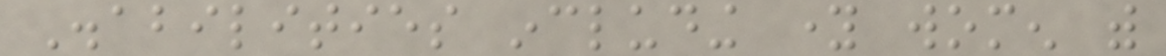Disabilities including young women with
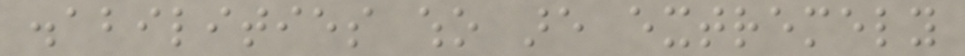disabilities who are extremely
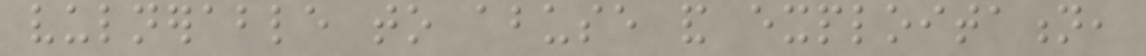vulnerable to abuse and exploitation,
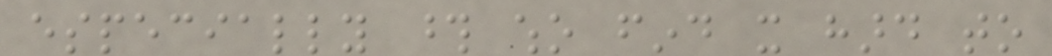especially those who find it hard to
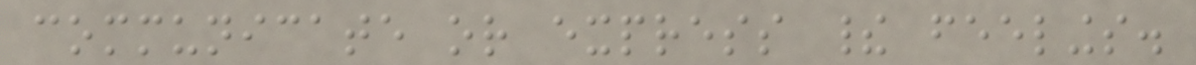communicate or express their feelings.
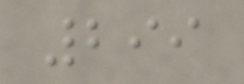299
